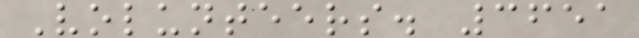Volunteers. 3651
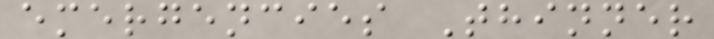emergencies Thinner
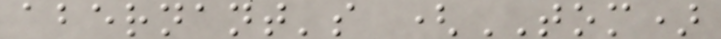abernant's (TOM)
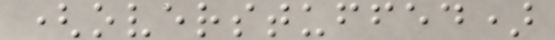(overstuffed)
